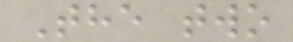The two
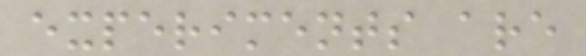experiments are
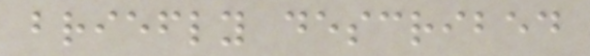briefly described
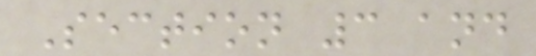Section 3 and
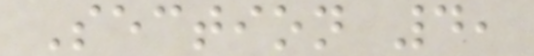Section 4,
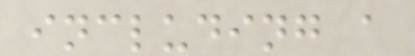including a
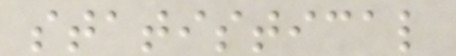statistical
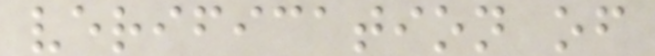verification of
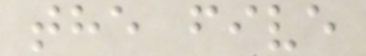the five
